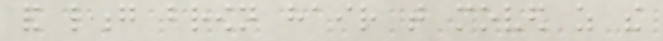and long brown hair that moved as the
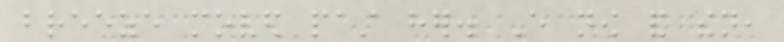breeze moved past her. Every now and then,
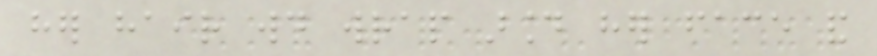her hair would wrap around her face and
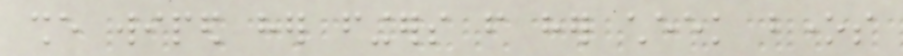she wiped her fingers from her cheek bones
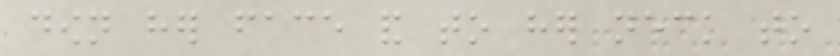down her face and to her neck to
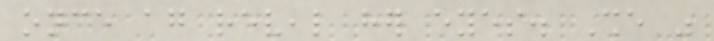once again reveal her eyes. She was
